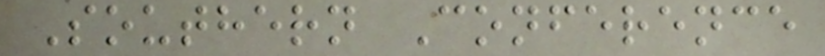Southern Conference
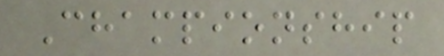Championship
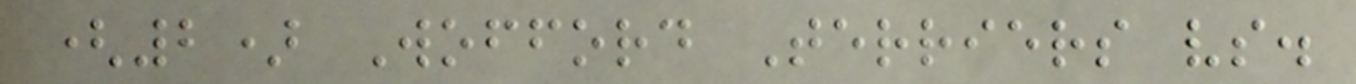(2) Wofford Terriers vs.
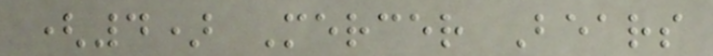(4) Mercer Bears
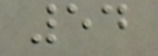54
